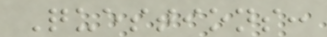Questions:
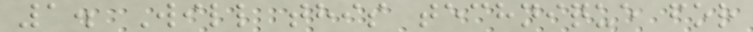1. Will this technique for
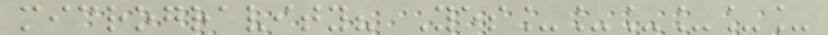microgravity? Yes______
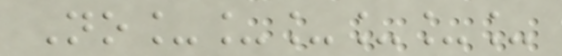No______
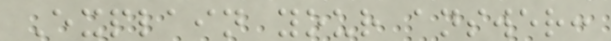Explain your answer:
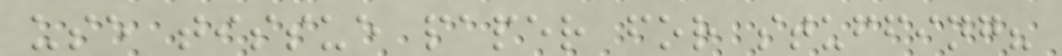use tissue paper for stuffing?
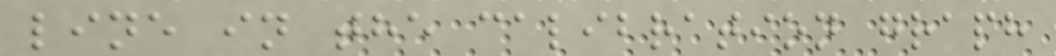line in the calibration graph
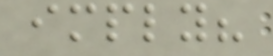imply?
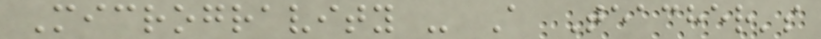Microgravity - A Teacher's
